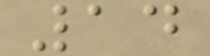14
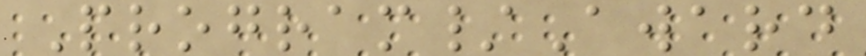Program/Award
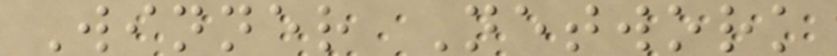Winner Network
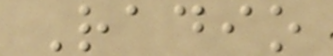Radio
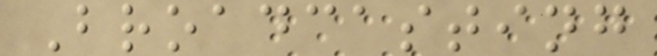Broadcasting
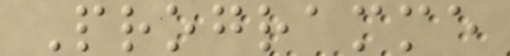Programme
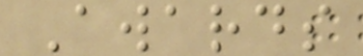Awards
